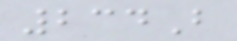234B
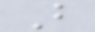B
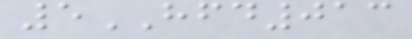5HFD013
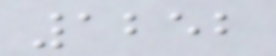1252
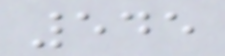545
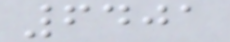6401
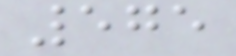575
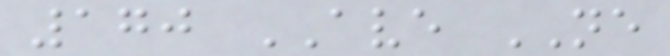170 AVE NE
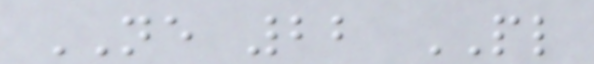NE 22 PL
